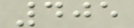405
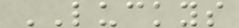LUCKYS
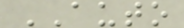AUTO
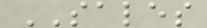SALES
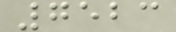7523
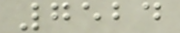7524
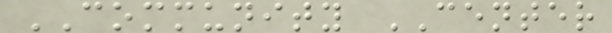COMMUNITY CENTER
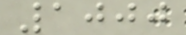1000
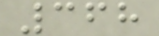368
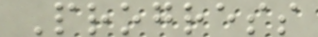Progress
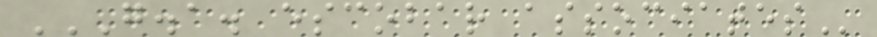G.A. ESCOBAR ASSOCIATES
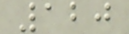120
